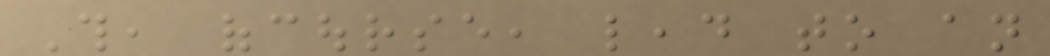This, ofcourse, lead to an
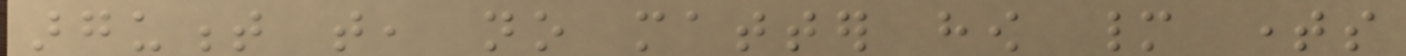argument that, no matter how many times
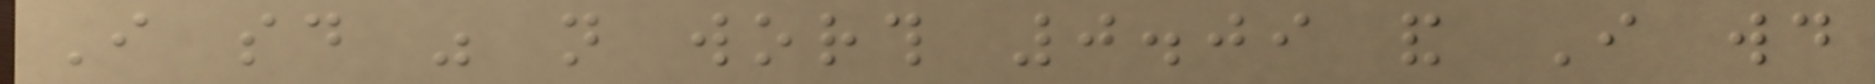I said was not worth 0.09 and I would
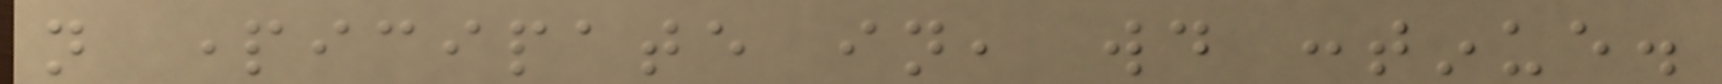not participate in, would continue.
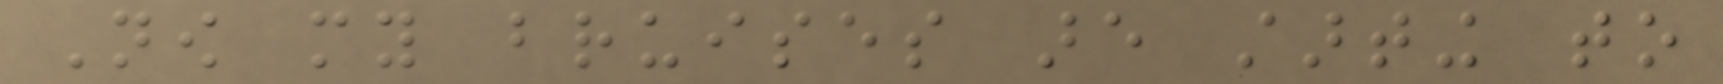Now my bruises are starting to
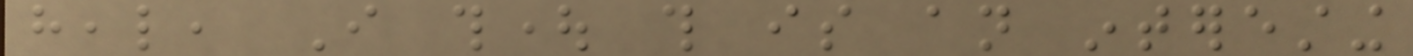heal, I thought this is an interesting
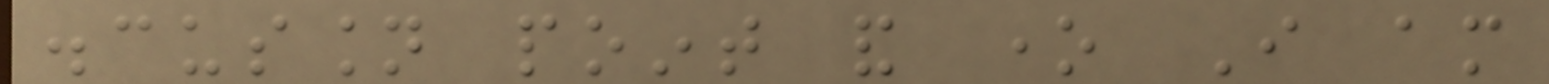discussion point and one I am
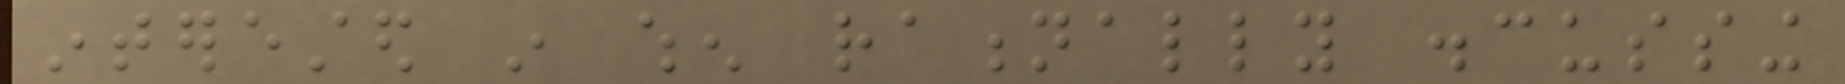interested in when rationally discussing
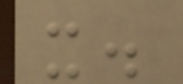it.
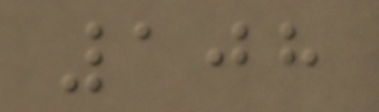108
